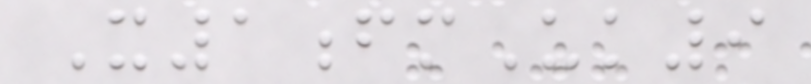X1fmUk9
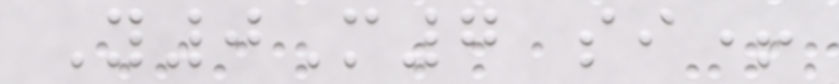Y0M7 si+
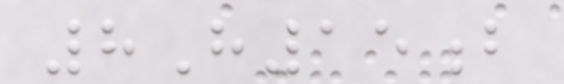8H15b
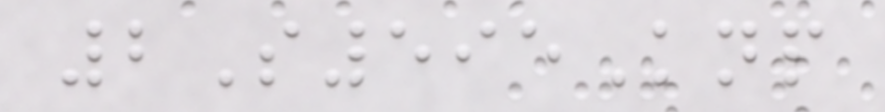2S595Knp
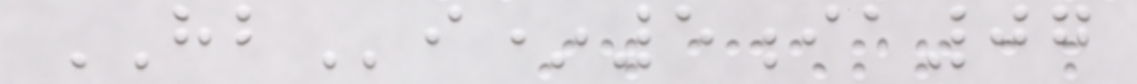HBi*5ia07
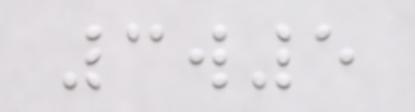3w5
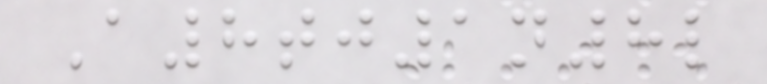A8tj1n8l
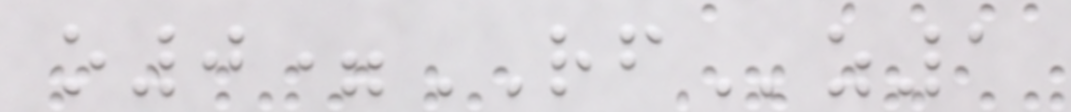o0=RFz1
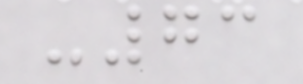-73
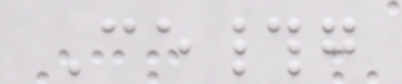Ce#g
